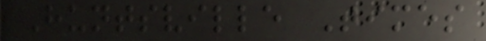Huntsville Times
